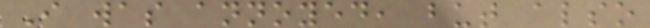I was annoyed, but also
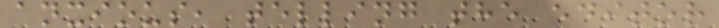anxious, telling the editor
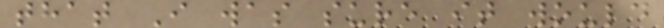that I was sure it would
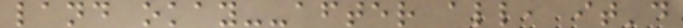land okay--after all, it'd
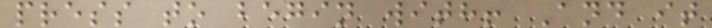press to begin with! And it
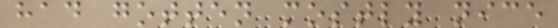had gotten mostly nice
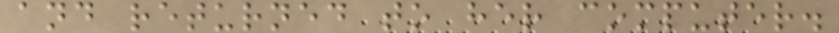and returned to her computer.
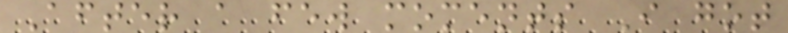After a few moments I got
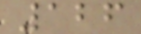126
